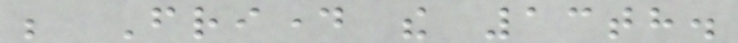be Friday the 13th.
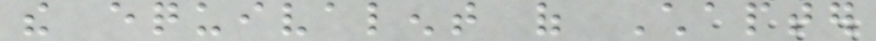the equivalent of Chapter
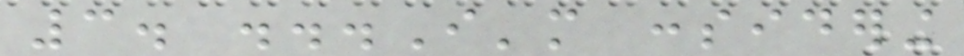3. ...I'm considering
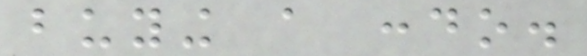buying a condo.
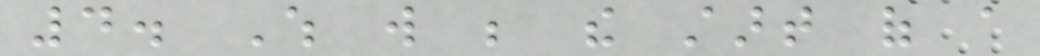4. Which will be the start of a
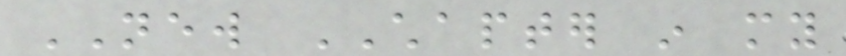NEW CHAPTER in my
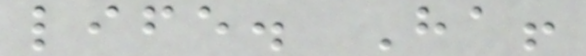life. Ha!
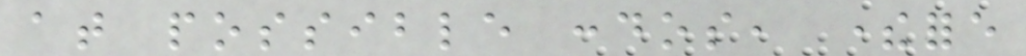at possible condos, therefore
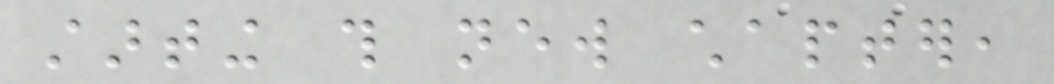starting this new chapter,
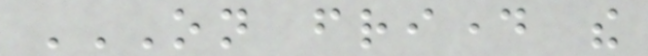ON FRIDAY THE
